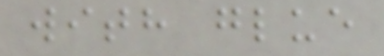with glue
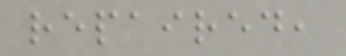repaired,
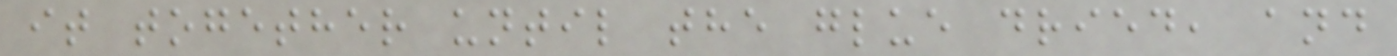it together until the glue dried, and
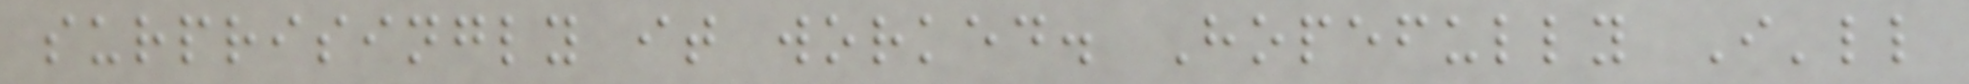surprisingly it worked. Hopefully I'll
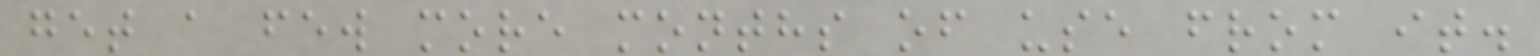get a few more months of use from it.
